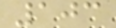103
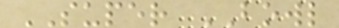SUPER BOWL
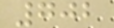702
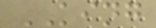KING
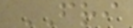FRI
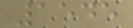1545
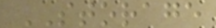STORAGE
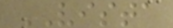VISTA
